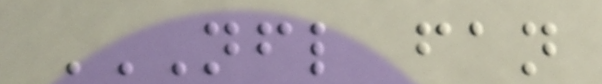NFL FAN
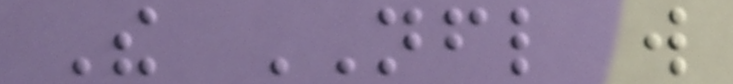The NFL will
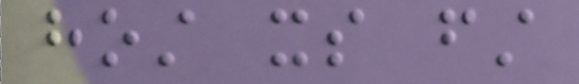host its first
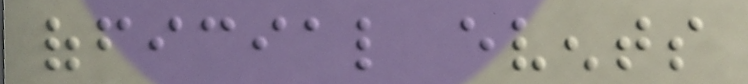official events
